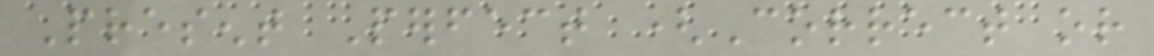Present Perfect (Correct or
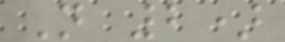Not 2)
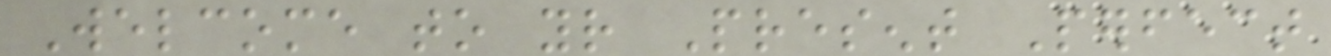Welcome to your Present Perfect
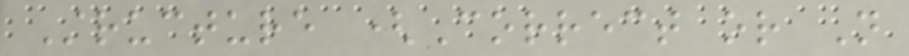Structure (Correct or Not
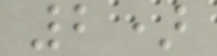2)
